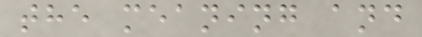the meaning and
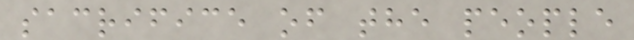sacrifice of the people
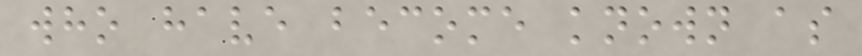who have become known as
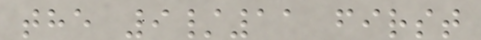the 9/11 first
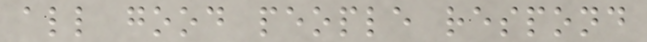all good people respond
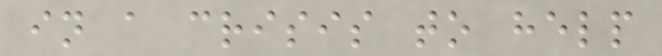in a crisis to help
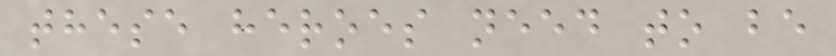these heroes need to be
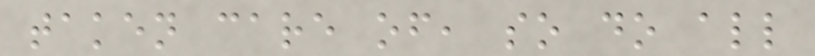taken care of, so do all
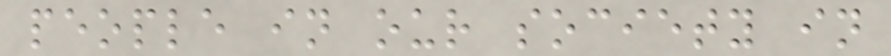people in our society in
